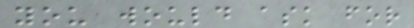you would ask for
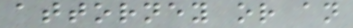attorney or an
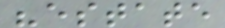"estate
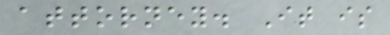attorney. It is
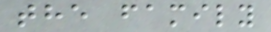the family
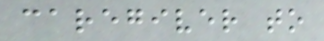caregiver to
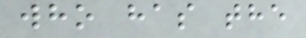who has the
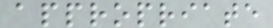appropriate
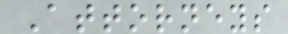Attorneys
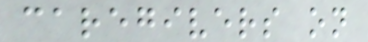caregivers on
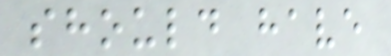should have
